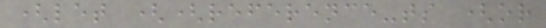(let ((reference-ts (or
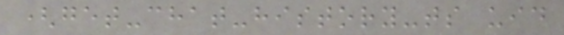(get-chat-history-ts uid
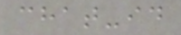chat-id
